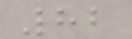82
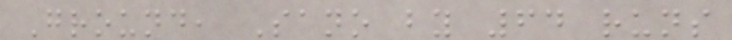Ground, Sano by 64 runs
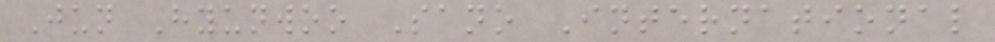Jun Hyunwoo Sano International
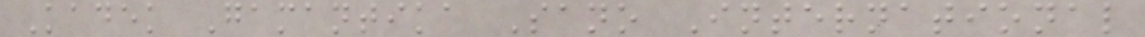Kadek Gamantika Sano International
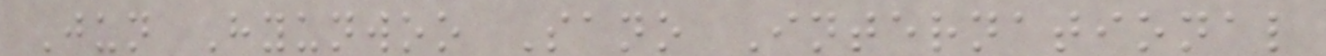Jun Hyunwoo Sano International
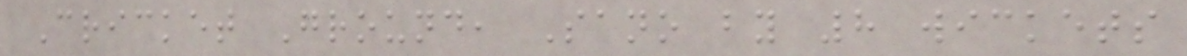Cricket Ground, Sano by 8 wickets
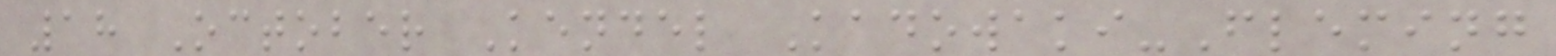18 October Kendel Kadowaki-Fleming
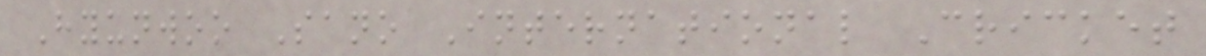Hyunwoo Sano International Cricket
